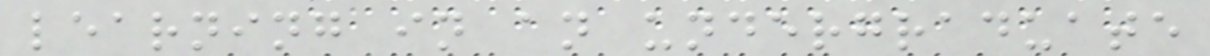learning in an undergraduate
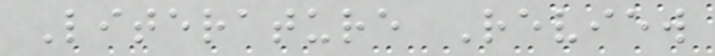Literature Review
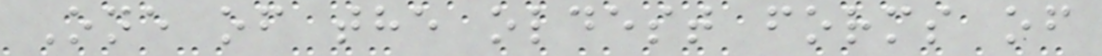One of the oldest forms of
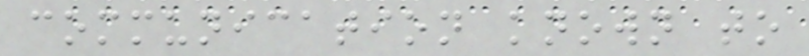communication known to
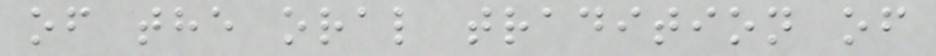of the oral tradition of
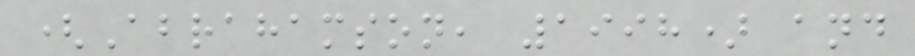(Abrahamson, 1998) and
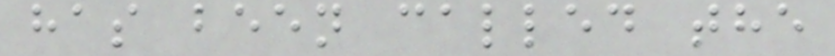has been called the
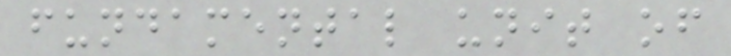fundamental unit of
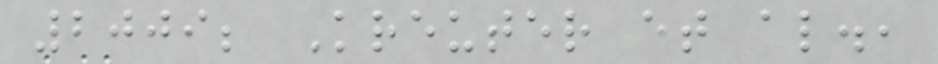2009; Kreuter et al.,
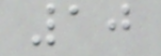10
